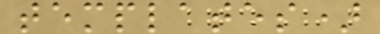templates)
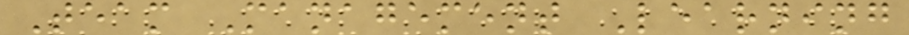Team Management Learning
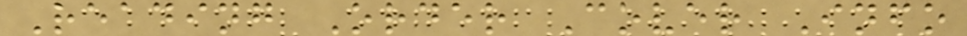Reading Order Cover Info
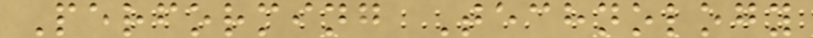Performing Technology
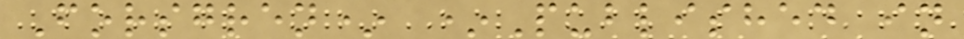Forsgren* *Published in
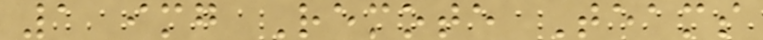1 img Remote Teams
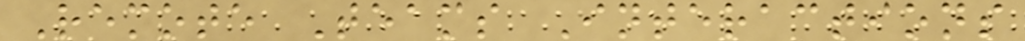Remote Teams Interactions
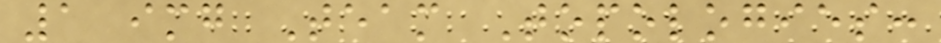1 img Team Topologies:
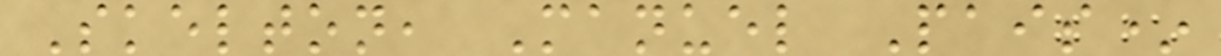Skelton, Manuel Pais*
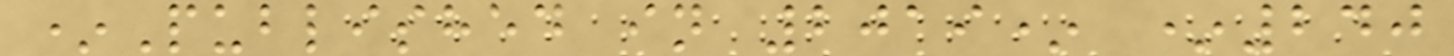*Published in 2019* *240
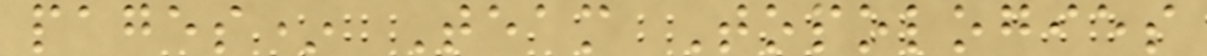pages* Team Topologies
